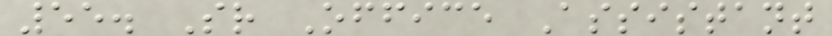55. Sr Office Assistant
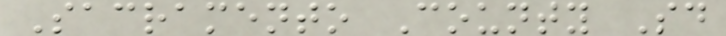Sacramento County Sd
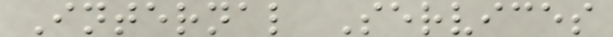Internal Services
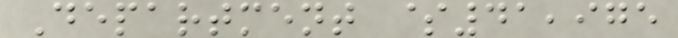Department $41,975
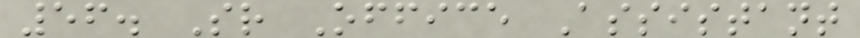56. Sr Office Assistant
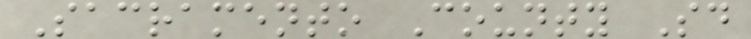Sacramento County Sd
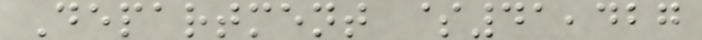Department $41,427
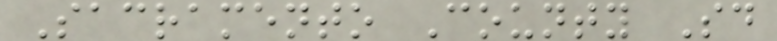Sacramento County Sd
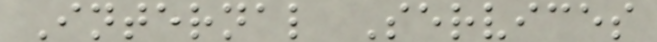Internal Services
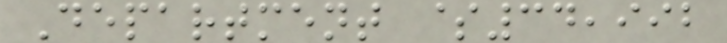Department $34,992
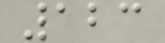123
